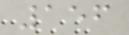156
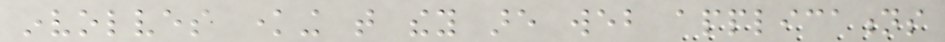involves knowing that they are web applications
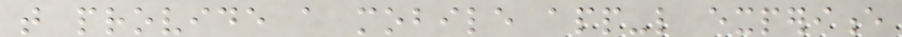that provide a mobile app-like experience
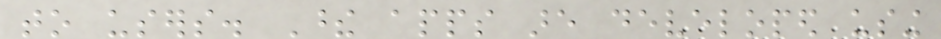to users. These apps are developed using
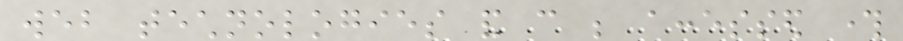web technologies and can be accessed through
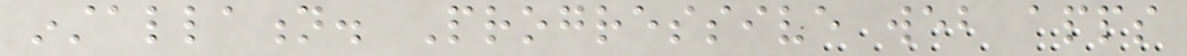installation. Progressive web apps
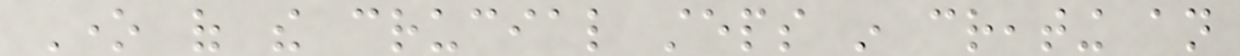One of the crucial steps in creating an
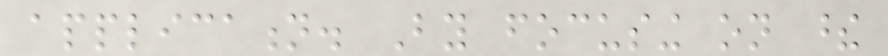application. By focusing on these
